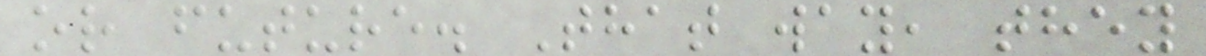or future. That way, they
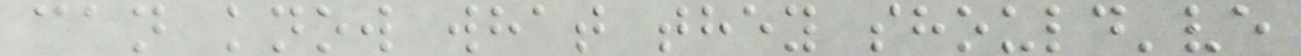can know what they should've
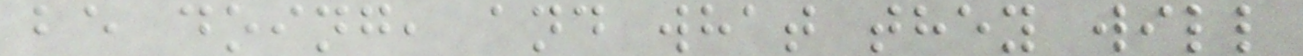be doing, and what they will
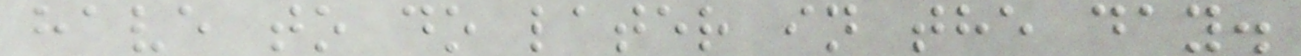have to do later in the day.
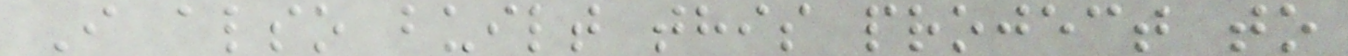I also built this project to
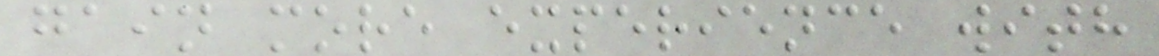gain more experience with
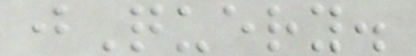jQuery.
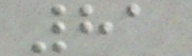81
